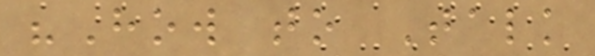"How to Talk
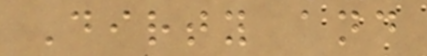Dirty and
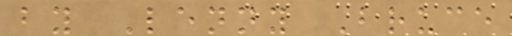by Lenny Bruce
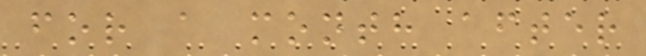for a month after
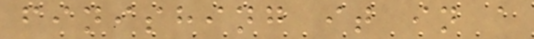finishing it in a
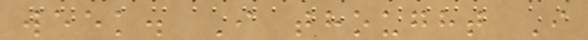week. I thought I
